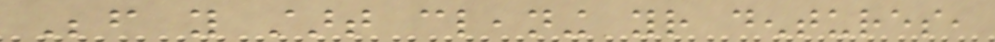Before you start cleaning your dentures,
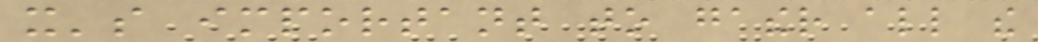it's important to gather all the
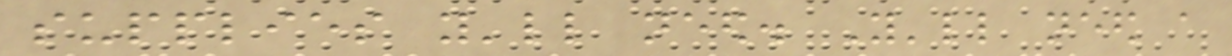supplies you'll need. You'll need a
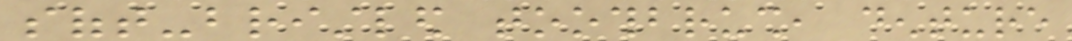soft-bristled toothbrush, denture
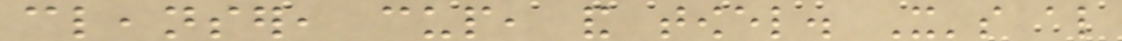cleanser, cup, and towel. It's also
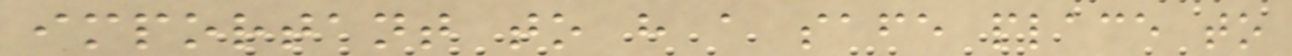important to have a safe place to
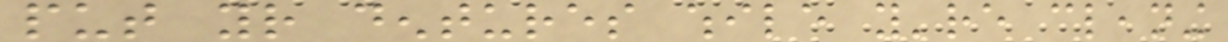put your dentures while you're cleaning
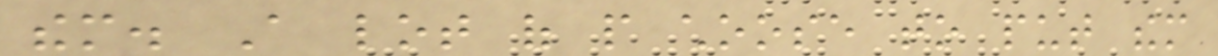them. A lot of people choose to put them
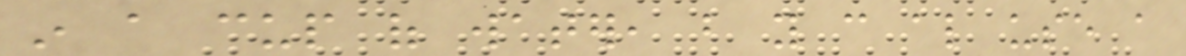in a cup of water, but you can also use a
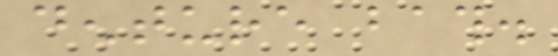denture bath.
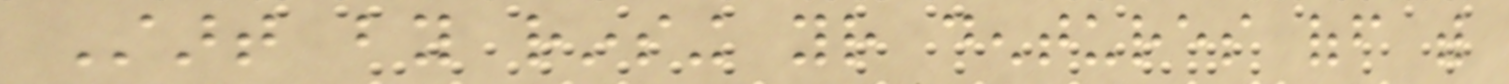Start by rinsing your dentures off with
